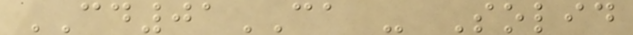CD01CA - Solid
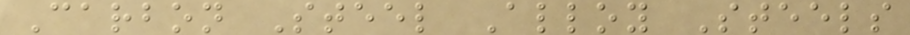Carbon Steel Alloy Steels
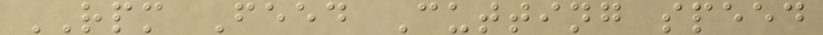RPM Feed Cutting speed
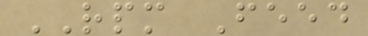RPM Feed
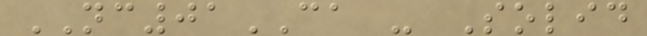NC01CA - Solid
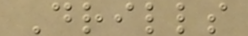Drills
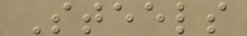Steels
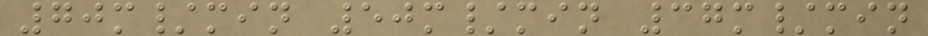70m/min 50m/min 37m/min
